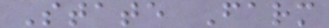State Farm
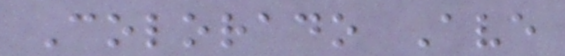Colorado Ave
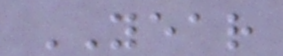YEAR
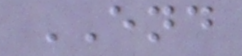END
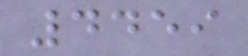4459
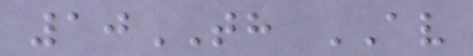10TH AV
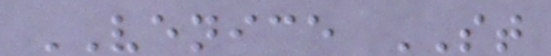VENICE ST
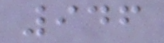946
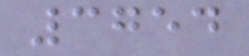3754
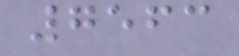7563
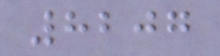8207
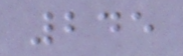245
